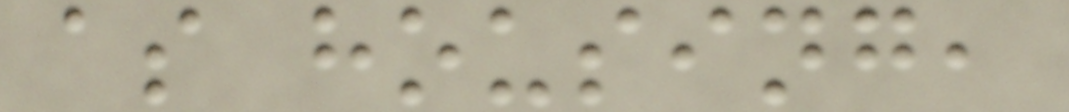as housing,
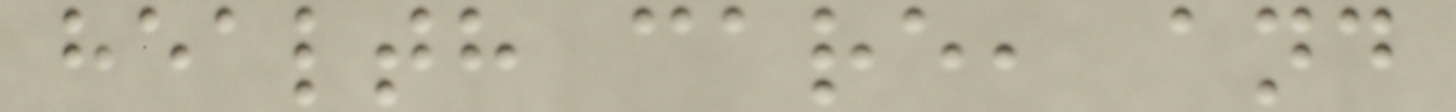health care, and
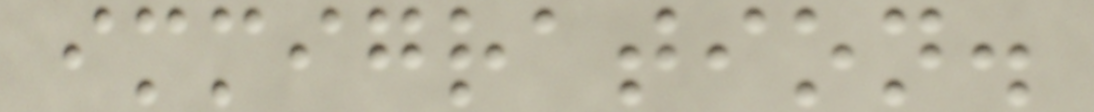immigration.
